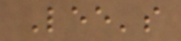Lee's
